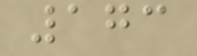173
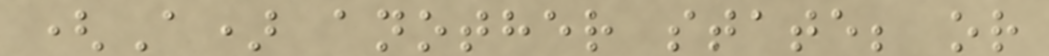(A) another state; or
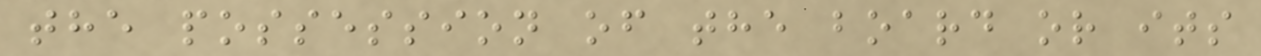the possession of the board or its
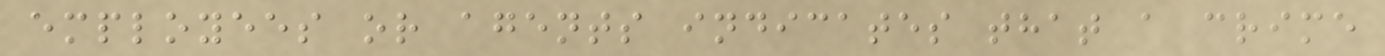employees or agents indicates that a crime
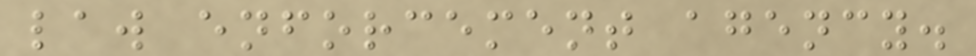law enforcement agency.
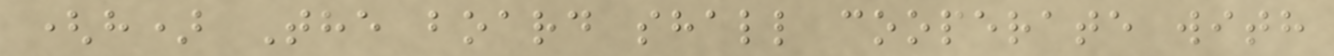(h) The board shall cooperate with
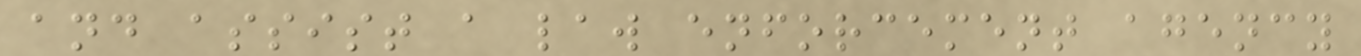and assist a law enforcement agency
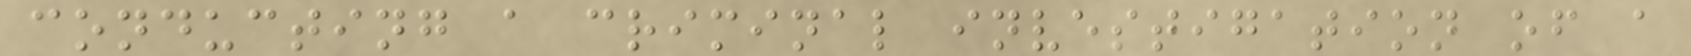conducting a criminal investigation of a
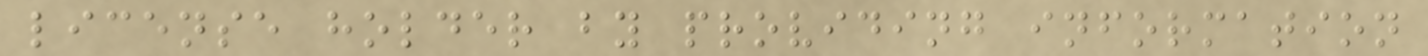license holder by providing information
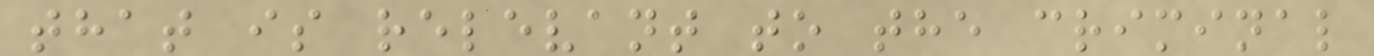that is relevant to the criminal
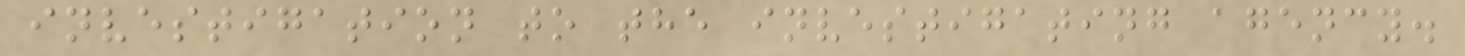investigation to the investigating agency.
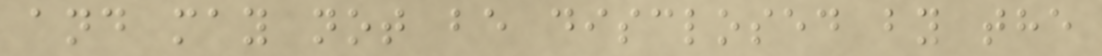and may not be disclosed by the
